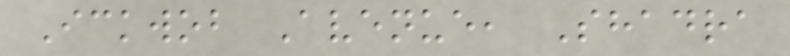Ickwob Avenue, Shadra
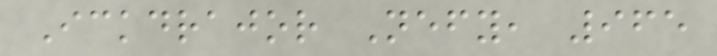Ickdrajor Nefy, 965
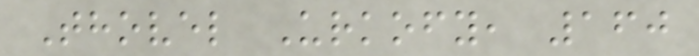Thovel Urkofy, 160
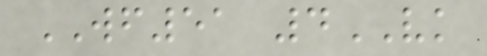WF51 4VK
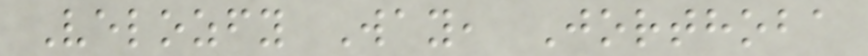Velozfy Way, Jorthoba
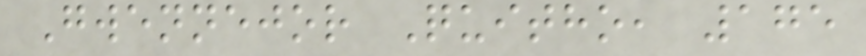Gwennejor Quitho, 175
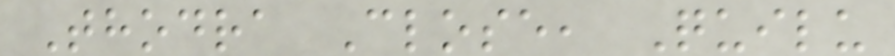Thodra Close, Quilu
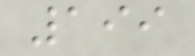199
